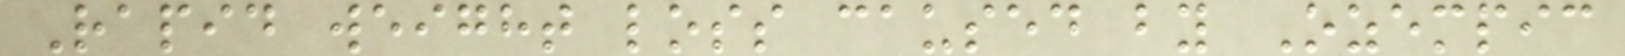Rapid weight loss caused by Ozempic
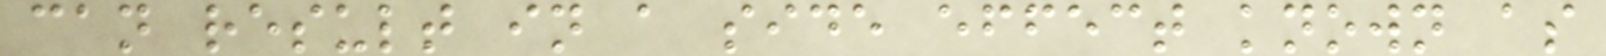can result in a side effect known as
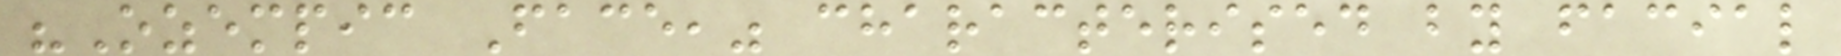"Ozempic Face," characterised by facial
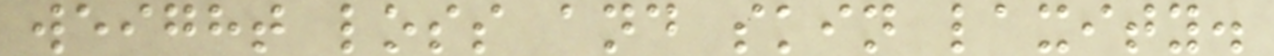weight loss and skin laxity.
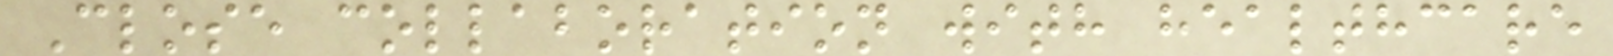Close collaboration with healthcare
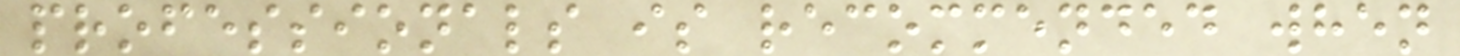professionals is recommended when
